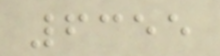6355
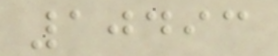10493
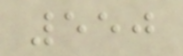550
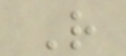R
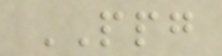PPG
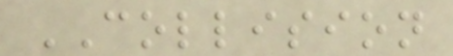COLLISION
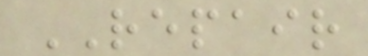REPAIR
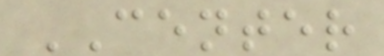CENTER
